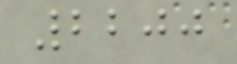2200
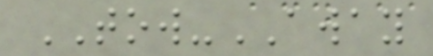TOW-AWAY
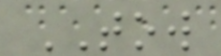TOW
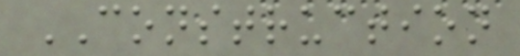CONSTRUCTION
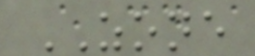ZONE
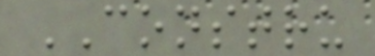CONSTRU
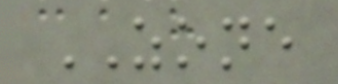ZONE
